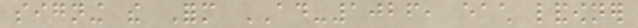signing the Form AD-1026, each landowner
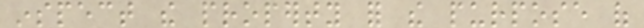inspect the property for the purpose of
